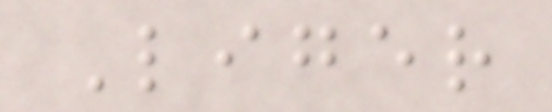Liger
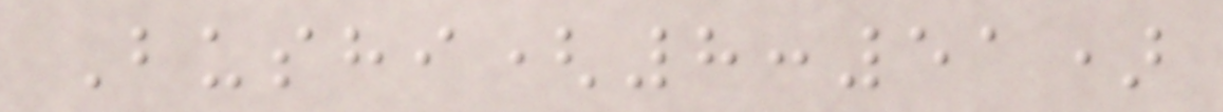Bushi(8:51)
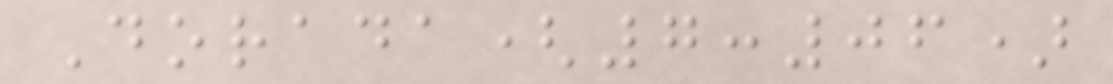Dorada(7:06)
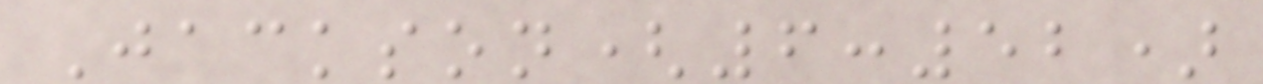Jackson(6:52)
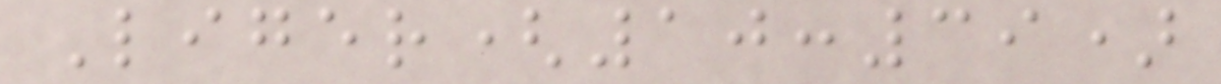Liger(10:39)
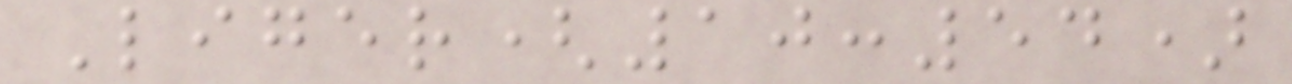Liger(10:54)
